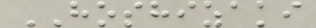HOSHIZAKI
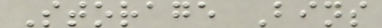Storage Bins
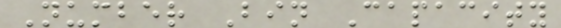Number Bin Capacity
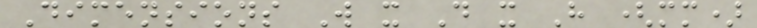Dimensions W x D x H (mm)
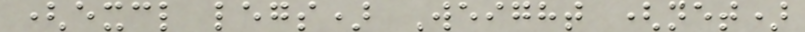(excl legs) Weight (net)
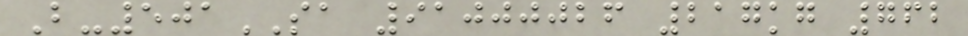B-501SA 91000026 217kg 762
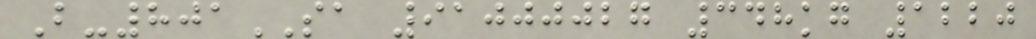B-801SA 91000027 348kg 1220
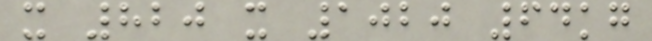x 820 x 1020 64kg
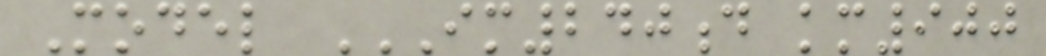Model IM240D KM900
